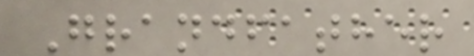Grandfather
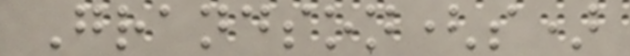Grandson(s)
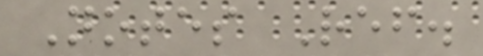Notes Ref.
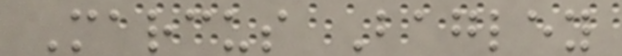Marcus Bagley
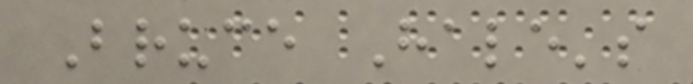Bruce Hale's
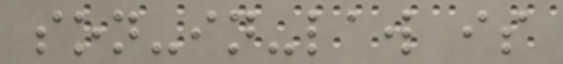son-in-law is
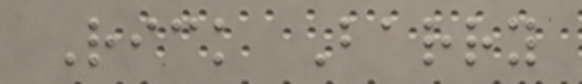Rick Barry
